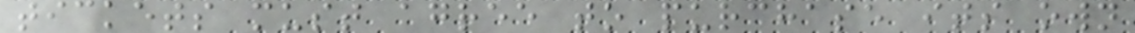tickets must agree to purchase its own
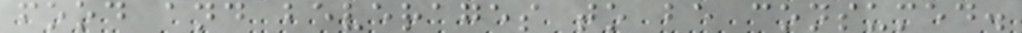food and beverages to be consumed.
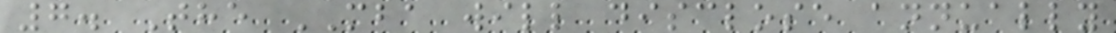7. The MBA will disclose annually
